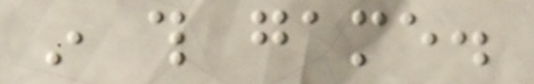in this game.
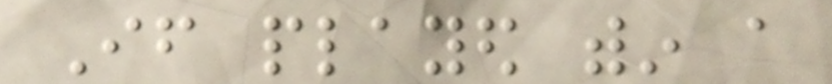If played within a
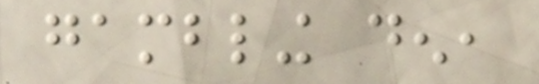gambling den,
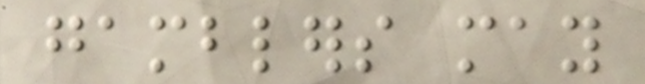gamblers may
